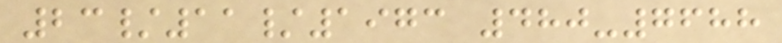23/11/1973 480-7688
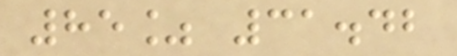85% 31.42
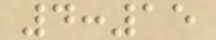4:15
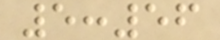5:56
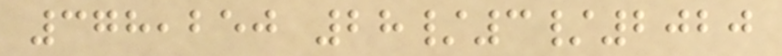378,250 28/3/2020
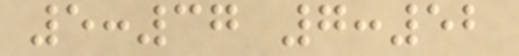5:37 7:52
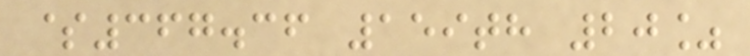$367.36 159th 20%
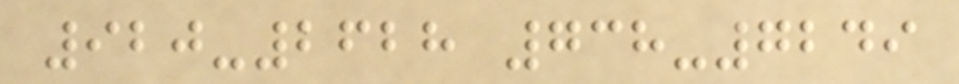920-2628 738-7249
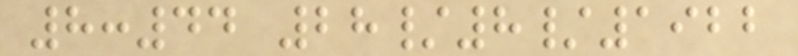8:44 28/8/1922
